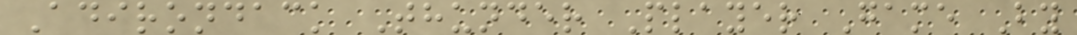Adirondack Thunder Player Game By
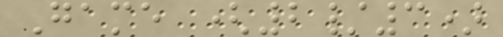Game (2/3)
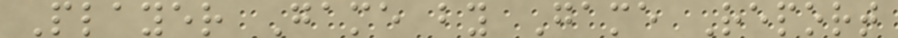Player Game by Game Report
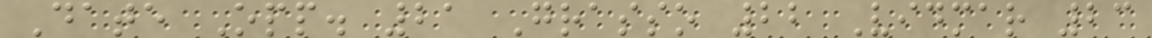Date Opp. 21 Grasso 22 Vidmar 23
